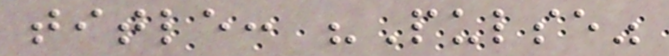title: "Pulse"
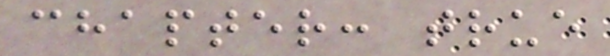chapter: true
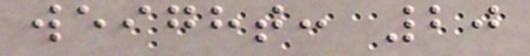weight: 20
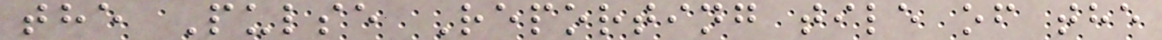the Pulse Reporting tile of the
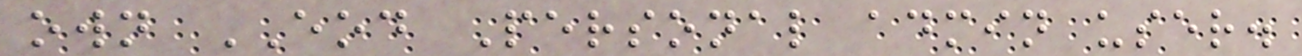own EOD Personal admin user.
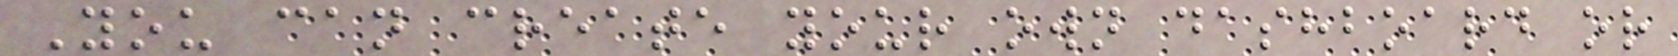You can create your own dashboard or
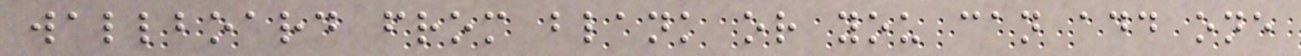wallboard from blank or you can add one
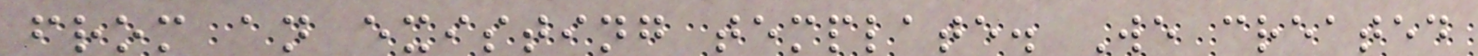from an existing template. We created
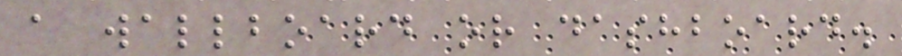a wallboard or dashboard.
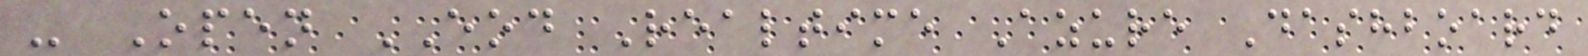- Open EOD Realtime Azure Dashboard
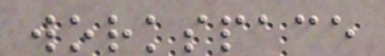workspace
